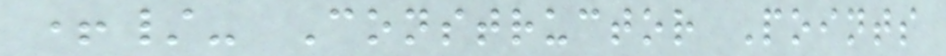+/- Constructor Points
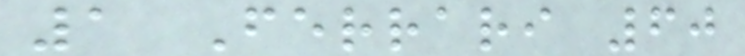1 Ferrari 60
